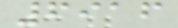6916
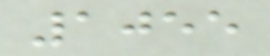1055
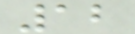12
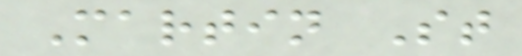Martin St
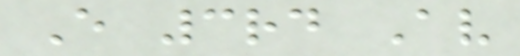E 3rd Av
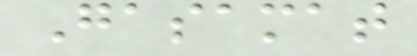Gasamat
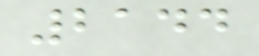2144
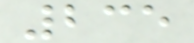235
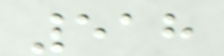518
